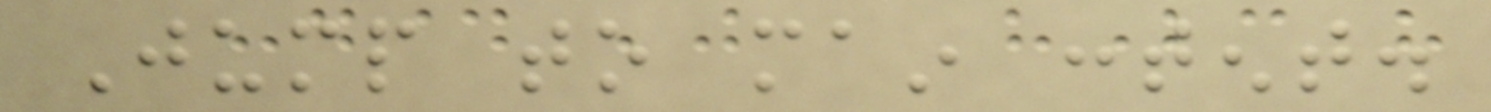Jump to main content.
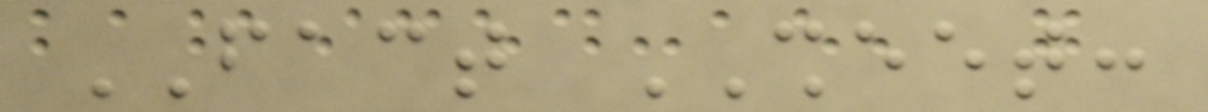FACT SHEET:
